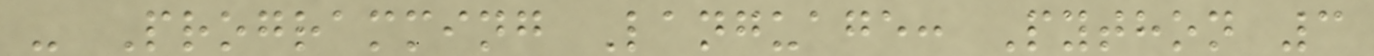- Programming Language: Python 3
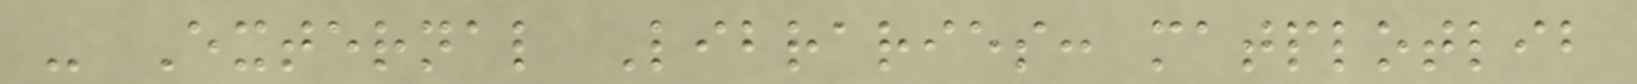- External Libraries: matplotlib
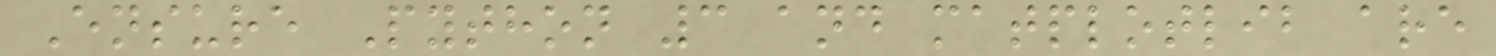Ensure Python 3 and matplotlib are
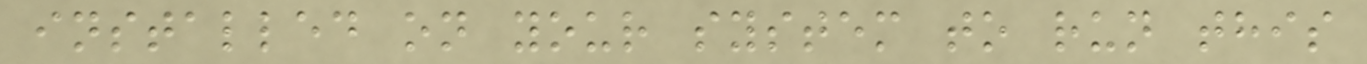installed on your system to run this
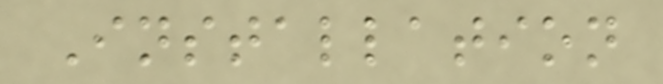Installation
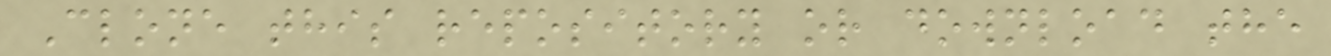Clone this repository or download the
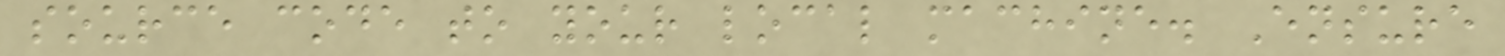source code to your local machine. Ensure
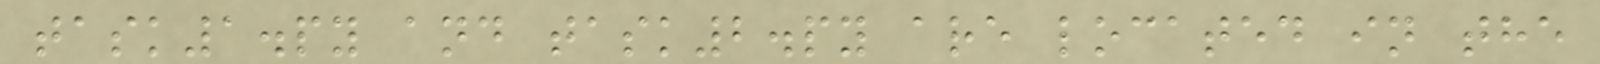task1.py and task2.py are located in the
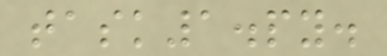task1.py.
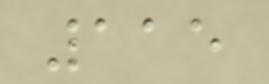115
